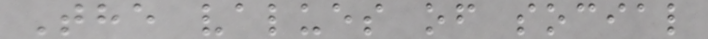The values of social
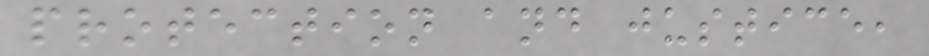protection and justice,
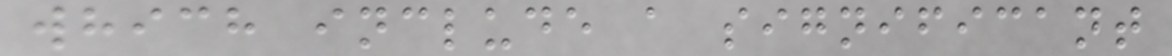which include a significant
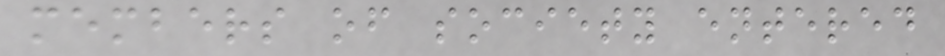members of society entered
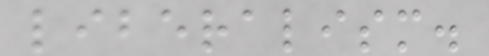liberalism.
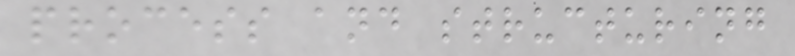process and structuring
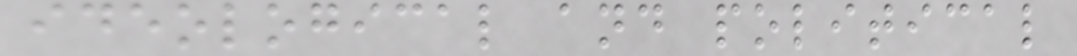ideological and political
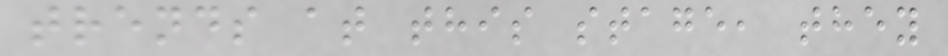trends at this stage, they
